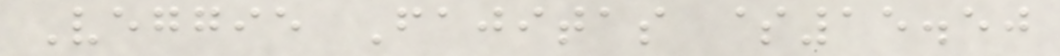Veggie Fajitas $15.50
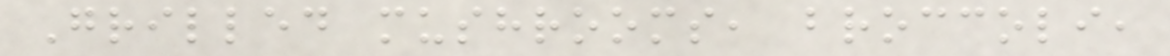Grilled mushrooms, broccoli,
